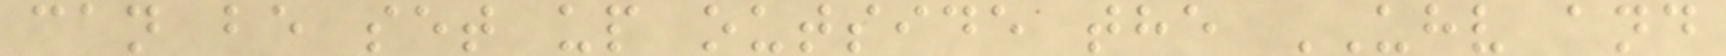can be set up outside the UHV and
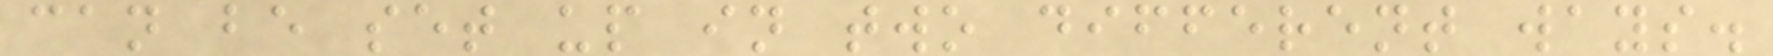can be set up in two different ways.
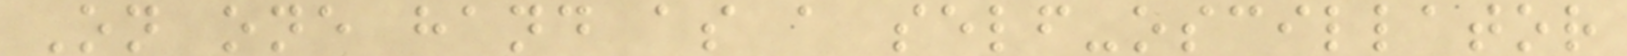On one hand as a self-oscillator
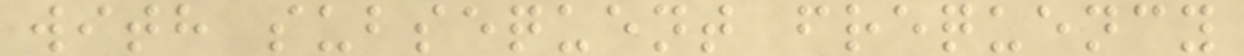with subsequent frequency
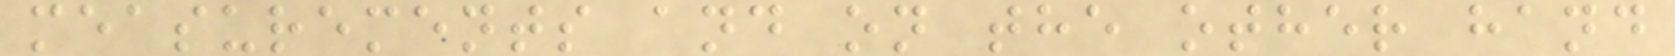measurements and on the other hand
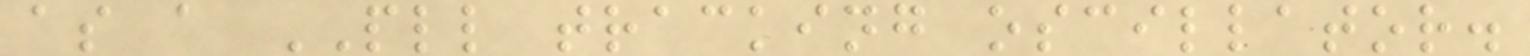as a PLL tracking oscillator.
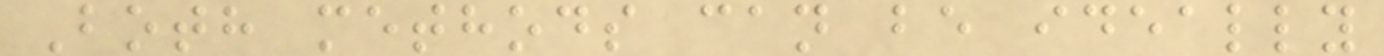Both methods can be ideally
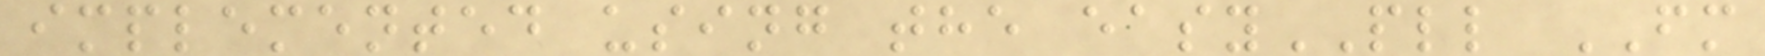implemented using the easyPLL FM
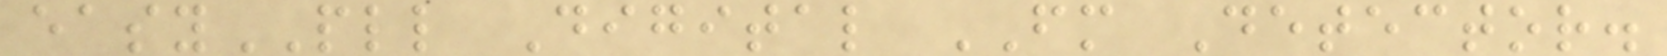easyPLL Digital FM Detector.
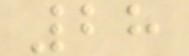28
